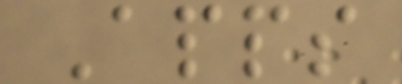Apps
